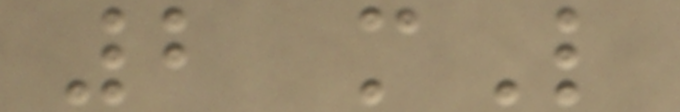2 mL
